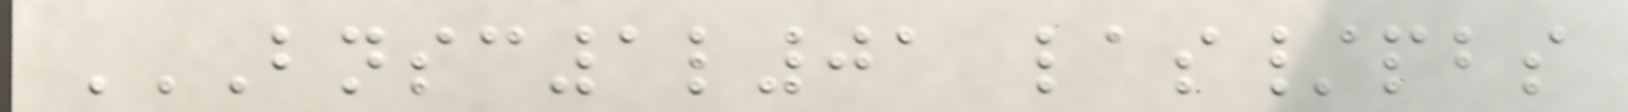BNSC1L01 LAS/PBS
